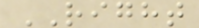RIGHT
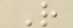R
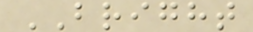BRIGHT
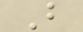B
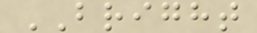BRIGHT
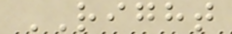RIGHT
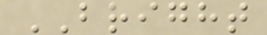BRIGHT
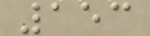153
